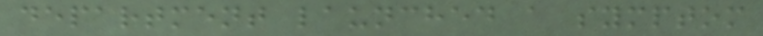department launched a symptom
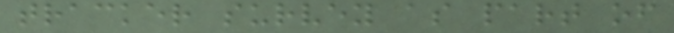tracker survey as part of
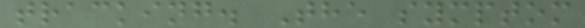tracking. The symptom
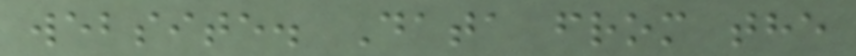website. Data from the
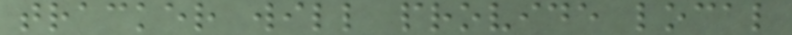tracker will provide local
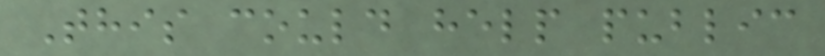This could help public
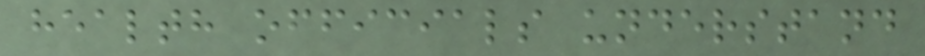health officials understand
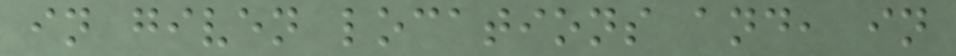in given locations and, in
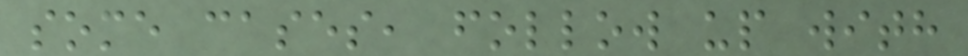some cases, follow up with
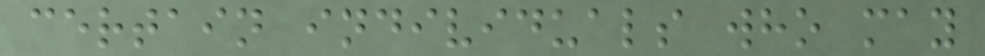certain individuals who may
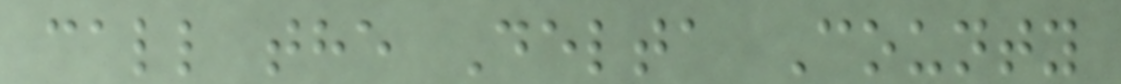call the Delta County
